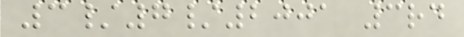3/7/2001 3rd
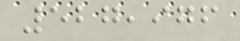527,976
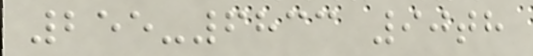255-6833 90th
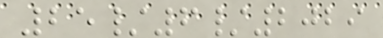25/6/2029
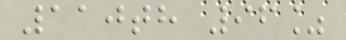110th 96%
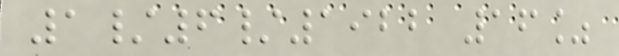1/6/1922 16%
